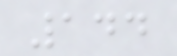144
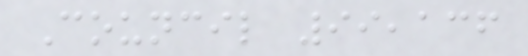Council 99,136
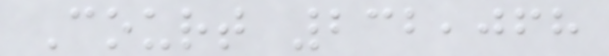Court 232,068
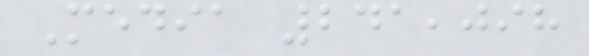Media 241,098
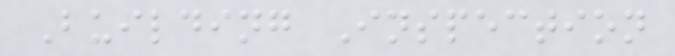Building Inspection
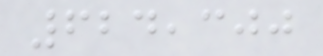624,300
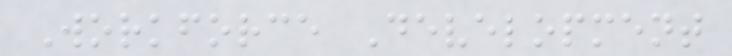Workforce Development
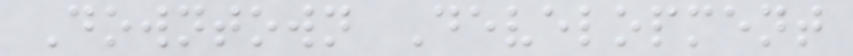Downtown Development
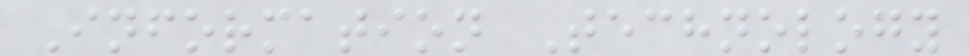Information Technology
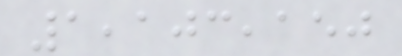1,103,150
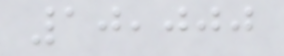10,000
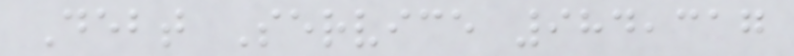Debt Service 984,317
